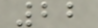22
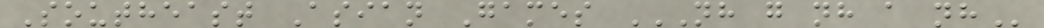Southeast Asian Games NH G NH A NH
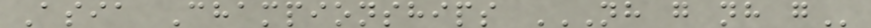Asia Championships NH G NH G
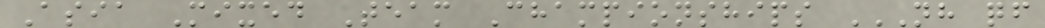Asia Mixed Team Championships NH QF
